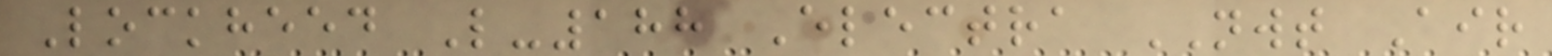Lockheed L-188 Electra NWT Air
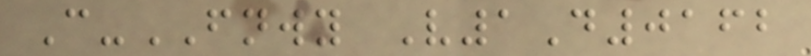C-FNWY V1D0162
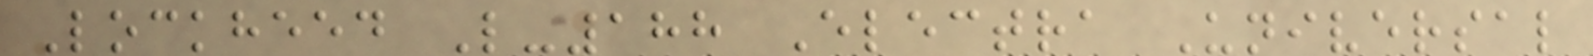Lockheed L-188 Electra Universal
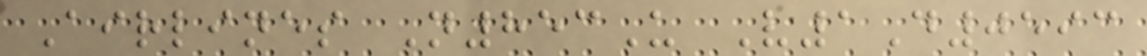Airlines N853U V1D0593
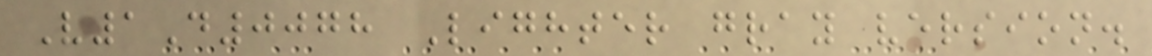V1D0078 Lighter gray version.
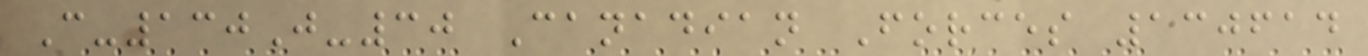C-130J-30 Canadian Forces 130614
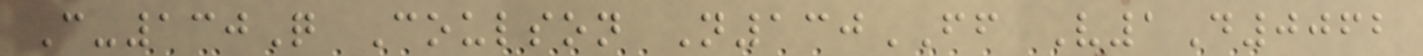C-130Q Coulson N130FF V1D0062
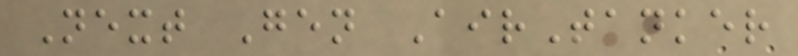Next Gen AirTanker
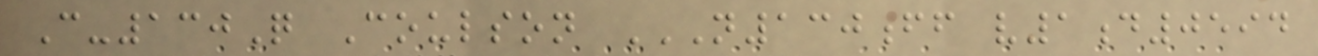C-130Q Coulson N130FF V1D0594
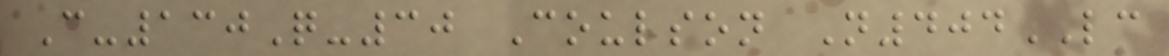C-130Q-30 Coulson N404LC
